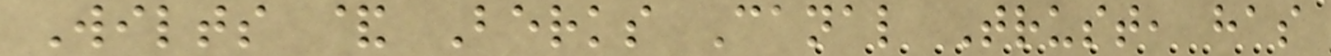Wilts & Berks Canal Trust, has
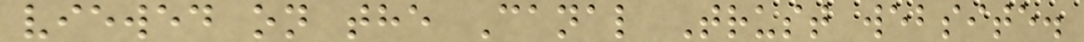viewed on the Canal Trust website.
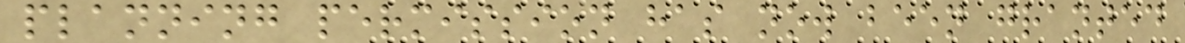planning permission has now been granted
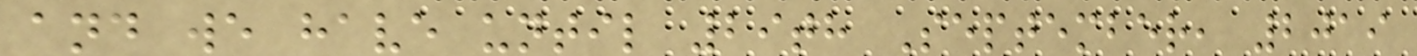and we have until 29th September, 2019
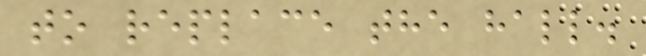to replace the hall.
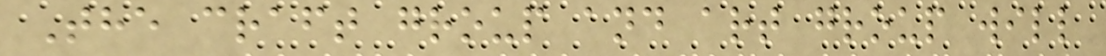The craft group and art group will
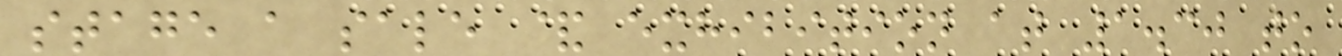stage a sale & exhibition at 1.30 to
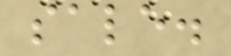sale.
